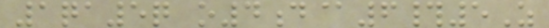1qa5q o4d@6#5Z
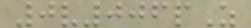0v006pZ
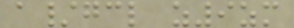a/gcl z9zm
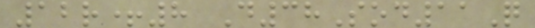12r+8 D38Sod11Q
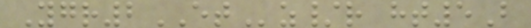Ygr2ETz/r ht5B
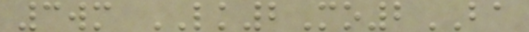3wm LK2Mo2BA
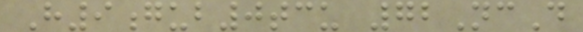H9gub0tcu 72NcD
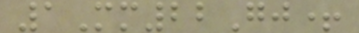1Mm22Gj+
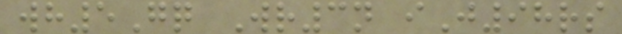wh5Gq Wr3n iJ98rs
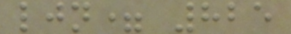ljn= 825
